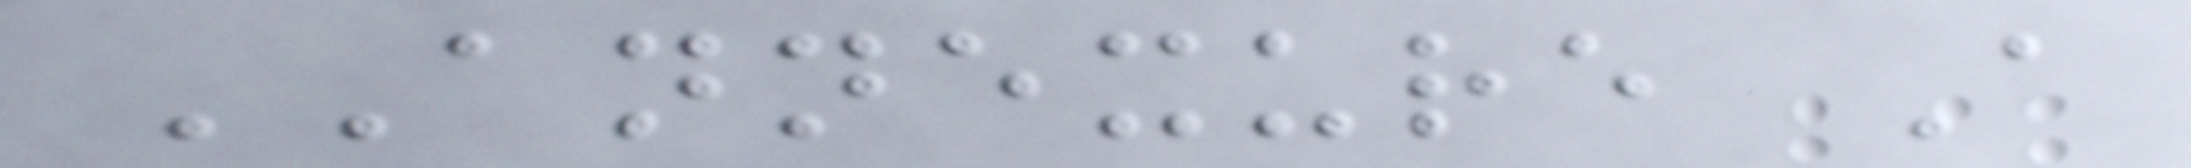ANNEXURE A
